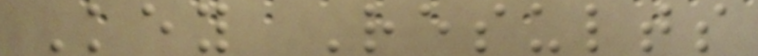Key Results
